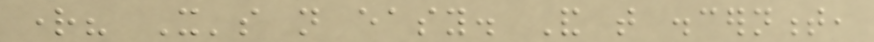right? It's not easy. And that discernment,
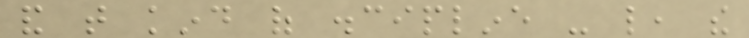and that kind of discipline - like, the
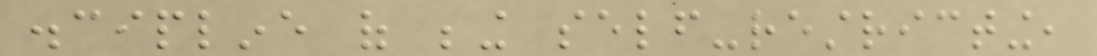discipline of being self-restricting,
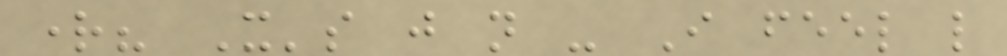right? It's just not - I feel like
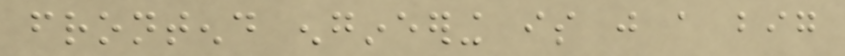frontend engineering is just a big
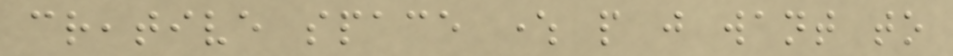creative space where people just want to
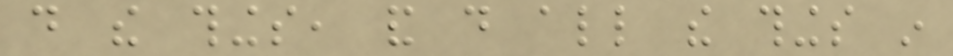do the things, and do all the things in
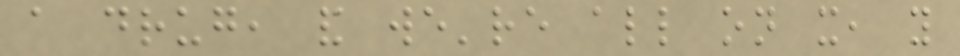a drug, and we're all on it, you
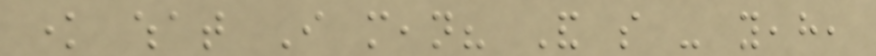know what I mean? And so - yeah,
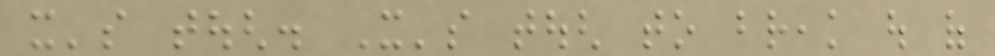it's tough. It's tough to break out of
